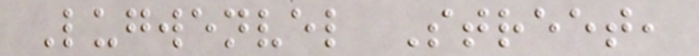Lugwenvel Street,
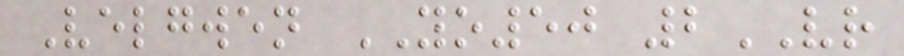Velgwen YO50 2VR
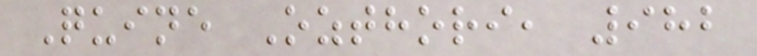Quine Ozthori, 982
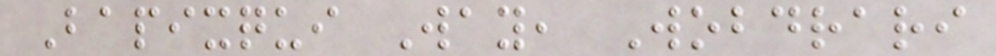Bapixqui Way, Wobdrari
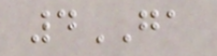4GA
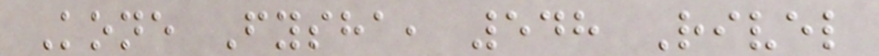Kone Fysha, 548 Rivel
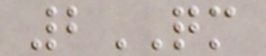2QM
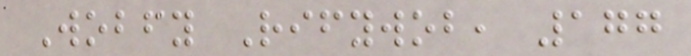Wobfy Rifywob, 177
